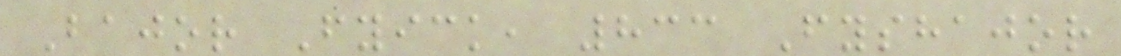Bajor Fyick, 833 Fyshajor
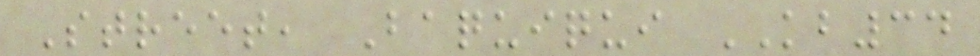Street, Baquiqui KB34
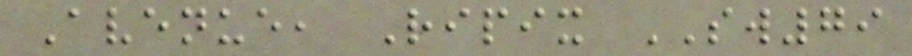Avenue, Ripix SW79
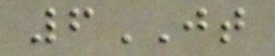6JT
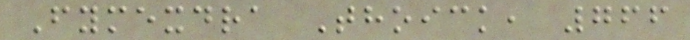Fymexdra Thoick, 766
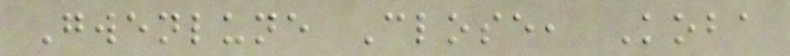Gwenlune Close, Koba
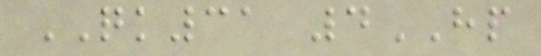QK31 4HP
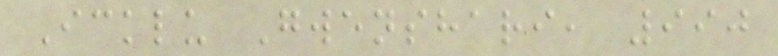Icklu Gwenshari, 990
